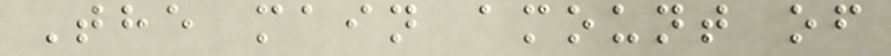The main amount of
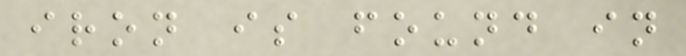iron is found in
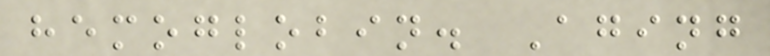hemoglobin. Aging
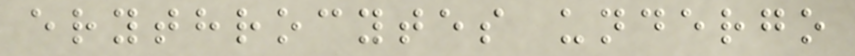erythrocytes undergo
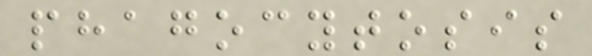phagocytosis
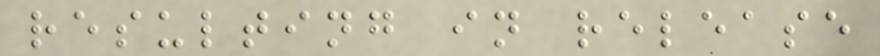resulting in release
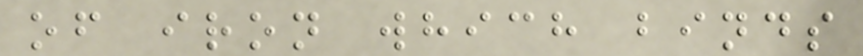of iron which binds
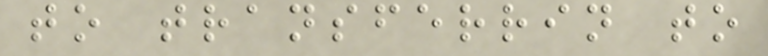to transferrin to
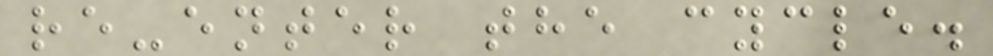re-enter the cycle.
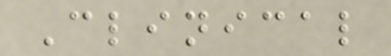Clinical
